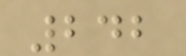242
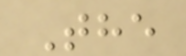The
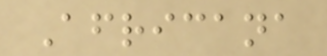Africana
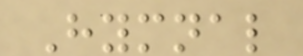Hymnal
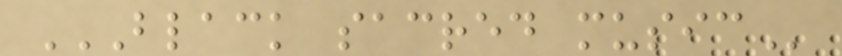BLACK SACRED MUSIC
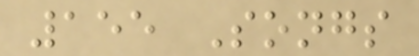155 Songs
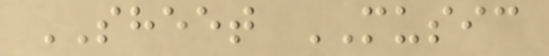SHEET MUSIC
